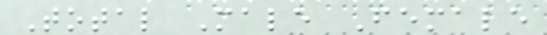Total Male Female
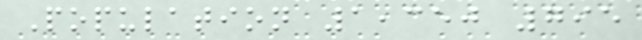Population 1,350 795
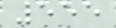555
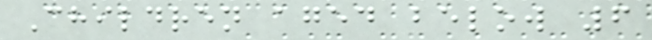Children aged below 6
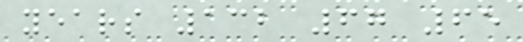years 132 67 65
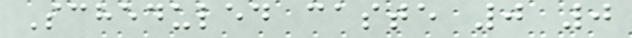Scheduled caste 0 0
